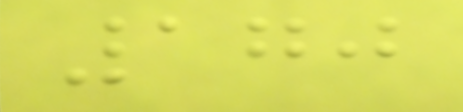170
